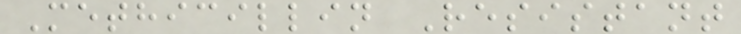Methicillin Resistant
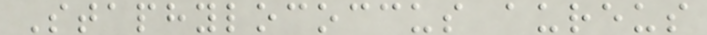Staphylococcus aureus
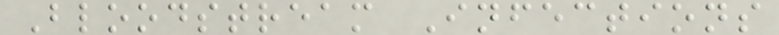Bloodstream Infections
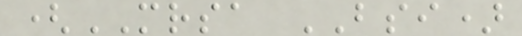(MRSA BSI)
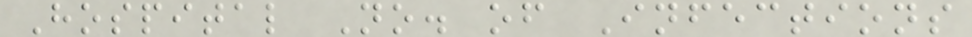Hospital No. of Infections
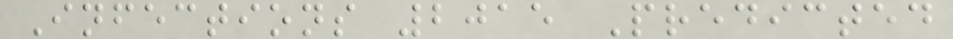Infections 2015 Predicted
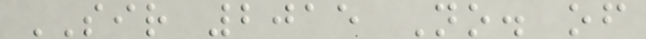SIR 2015 No. of
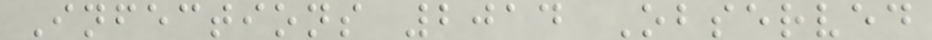Infections 2014 Observed
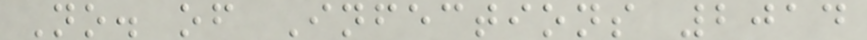No. of Infections 2014
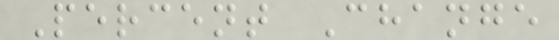Percent Change
